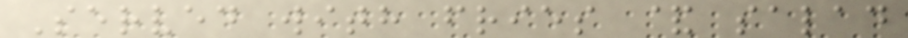Served with fries & salad
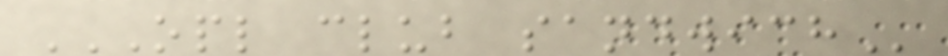OPL CLUB SANDWICH
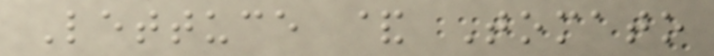Lettuce & Tomato
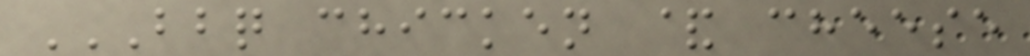BBQ CHICKEN & CHEESE
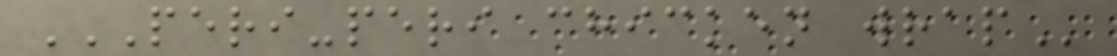PERI-PERI CHICKEN WRAP
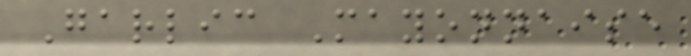Garlic Mayonnaise
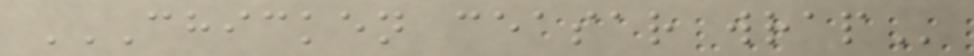CHICKEN CEASAR WRAP
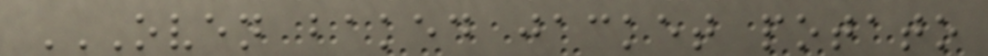OVEN BAKED JACKET POTATO
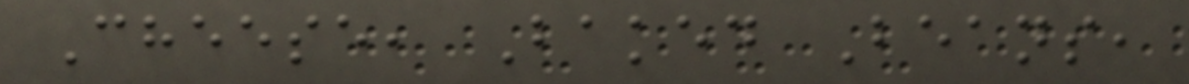Cheese, Baked Beans,
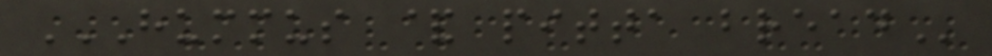HUMMUS & PITTA BREAD
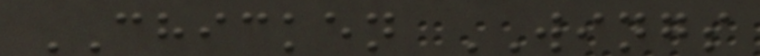CHICKEN WINGS
